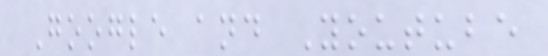Google and Youtube
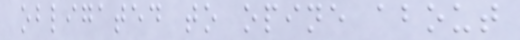obligated to opine about
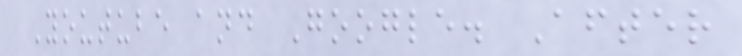Youtube and Google. After
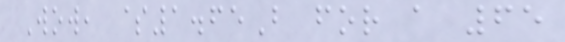Wow, $1.65B for a 65
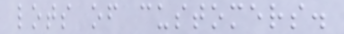lots of customers.
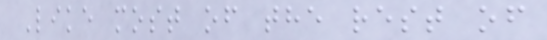Like most of the rest of
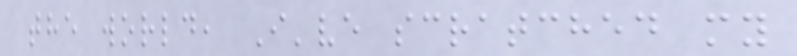the world, I've scratched my
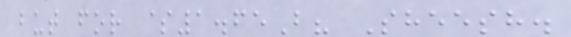but for $1.65B? Sheesh.
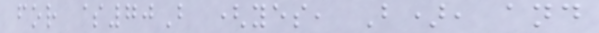for $70B (yes, B), and
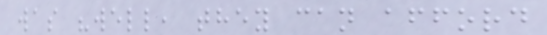was "well, they can afford
